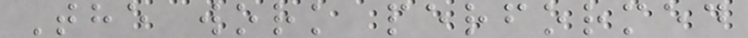The work performed
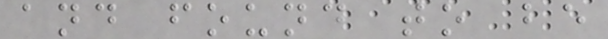and found to be
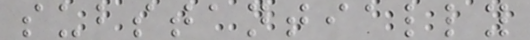substantially
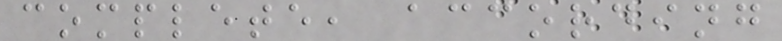complete, according
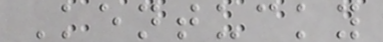Kentucky
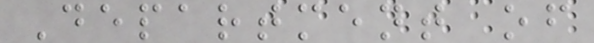Department of
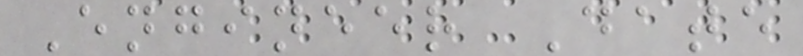Engineer Date
